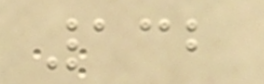132
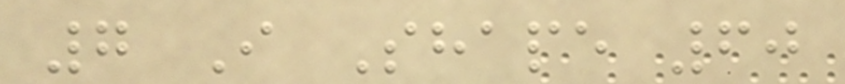7 I Shape 60
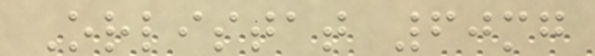Orlistat 60mg
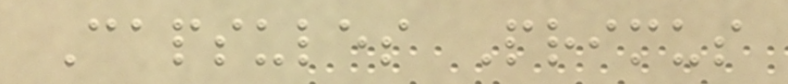Capsules Primus
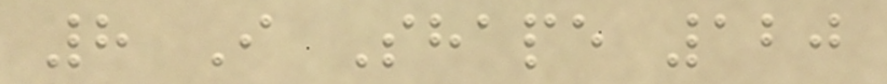8 I Shape 120
